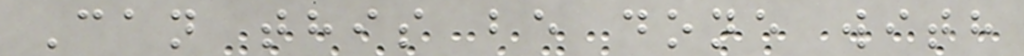Can this be done with
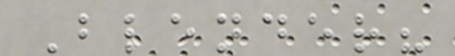Blender?
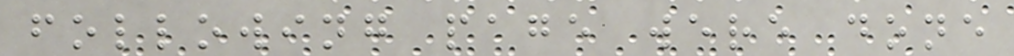following page were done
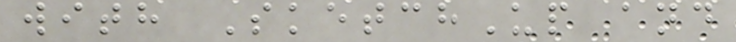with SketchUp and
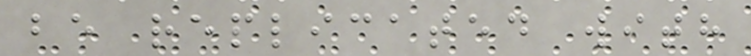be replicated with
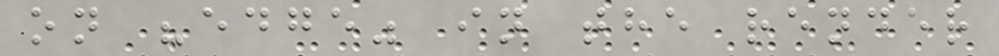on "edge" in the render
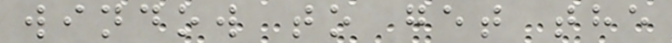window to get the
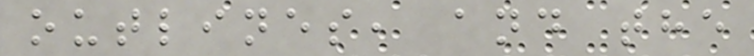outlines, and the
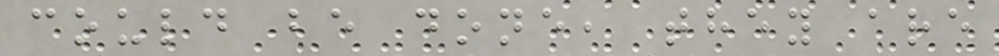could be done, they are
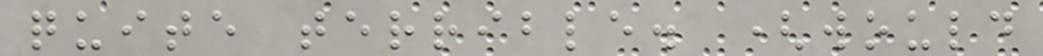quite terrible. (would
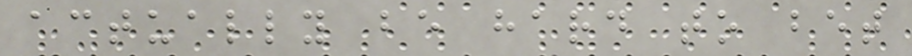actually be hard to bet
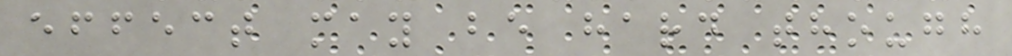effect may be hard though
